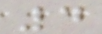4
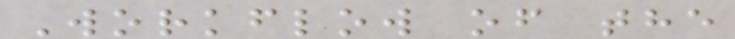Workflow of the
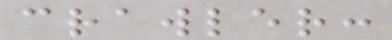crawler:
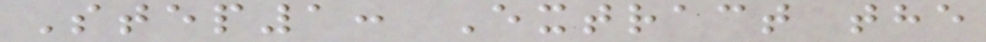Step1: Extract the
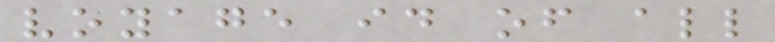voyage id of all
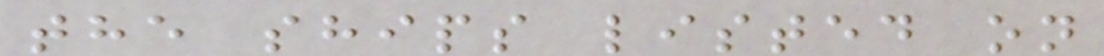the ships listed on
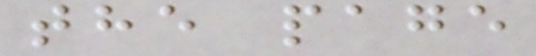the page
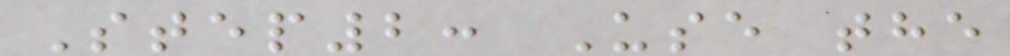Step2: Use the
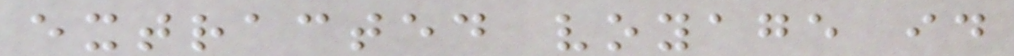extracted voyage id
